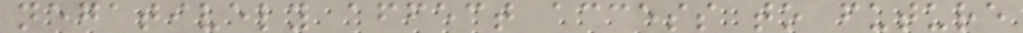negatively affect access to future
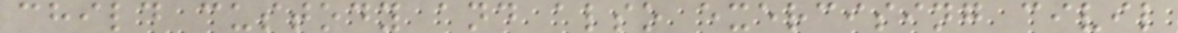child custody and also exercising civil
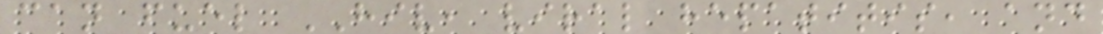can fuel HIV, viral hepatitis, and
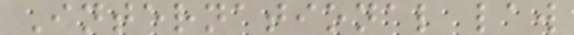International law
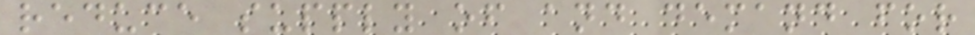reduce supply of and demand for
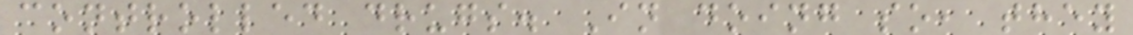controlled drugs. In doing so, they
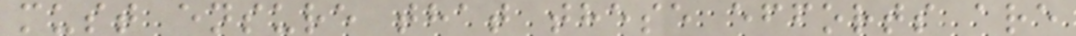must ensure that these efforts are
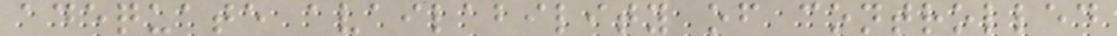adequate availability of controlled
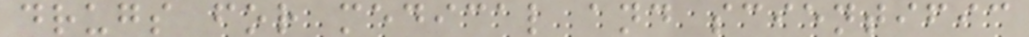drugs for medical and scientific
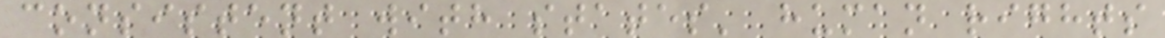consistent with states' human rights
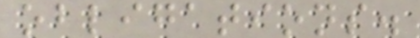obligations.
